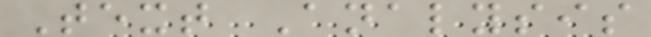Text Analysis
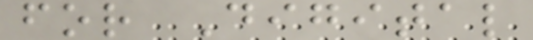for Digital
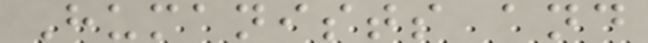Humanists and
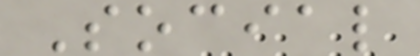Social
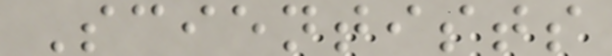Scientists
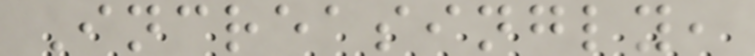Increasingly,
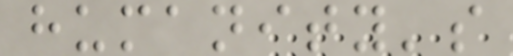humanity's
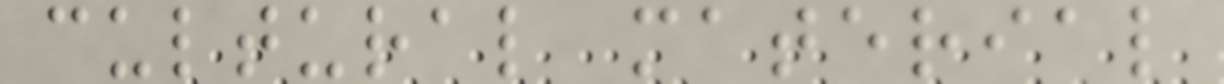cultural material
